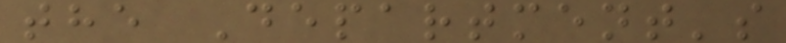the Department's
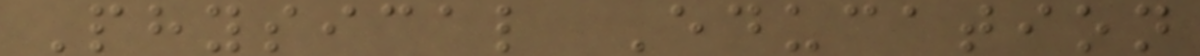Physical Education
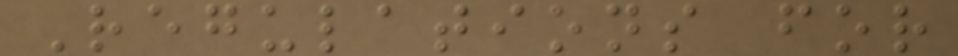Regulations for
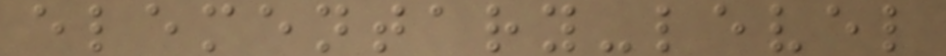elementary-level
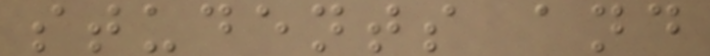students and
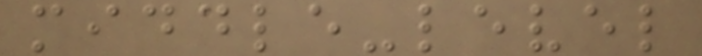middle-level
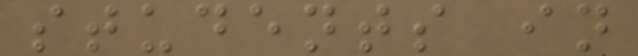students in
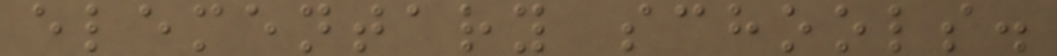elementary schools.
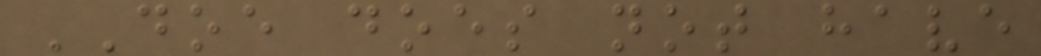DOE does not have
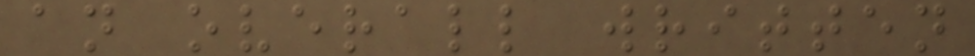an overall written
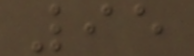95
